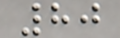80
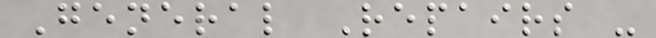General Repairs -
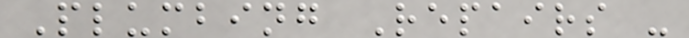Plumbing Repairs -
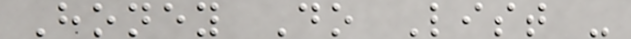Honey Do List -
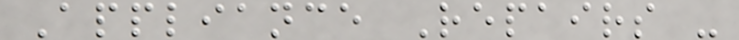Appliance Repairs -
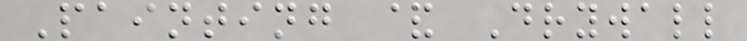Painting & Drywall
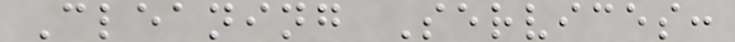Cleaning Services:
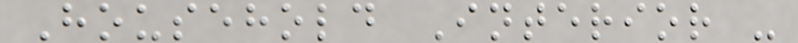Household Interior -
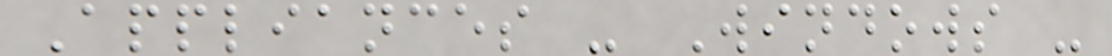Appliances - Windows -
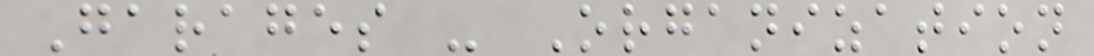Garages - Organization
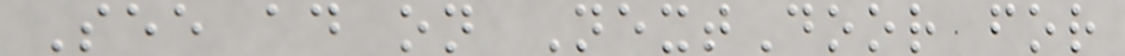See ad on NextDoor for
